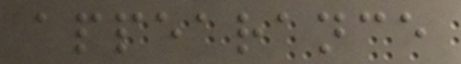appearance
